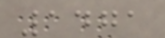1471
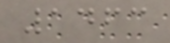1463
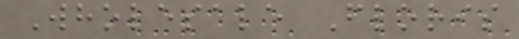Wholesale Floris
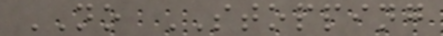NO STOPPING
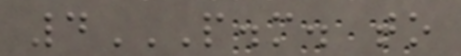4P.M. TO
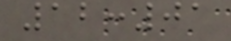12:01
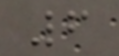6
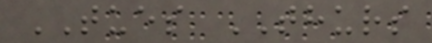TUES THURS
